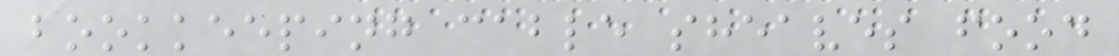bookkeeping cable sheaves food
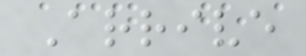Arrive
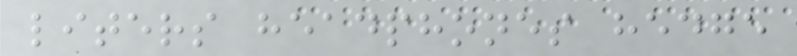liters headphones hedge
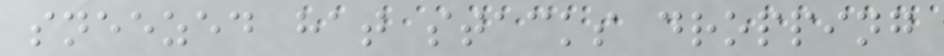sneezed hat stacks dropping
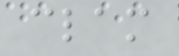clam
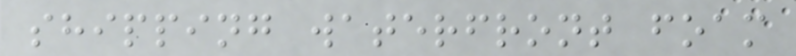shipping waterfront foam
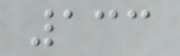133
